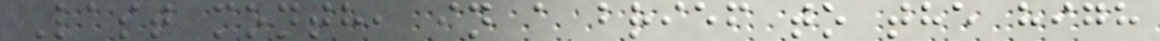Last month, in a brief to the high
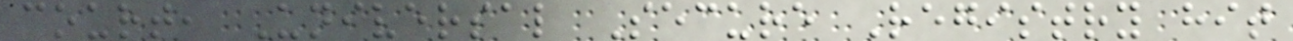court, Universal Secure Registry hit
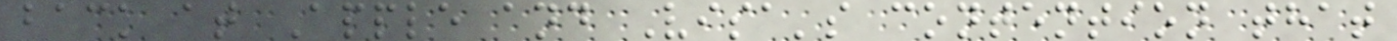back at Apple and Visa's contention that
